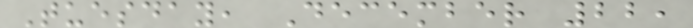Tuesday, December 22,
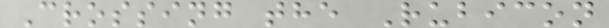Crossing the Rubicon
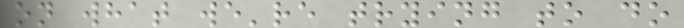on what we're trying to do
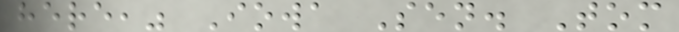here," Iowa Sen. Tom
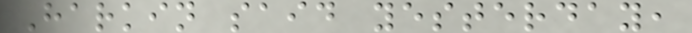Harkin said yesterday,
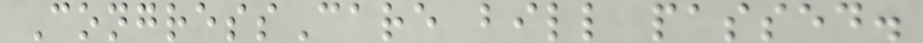CongressCare bill passed.
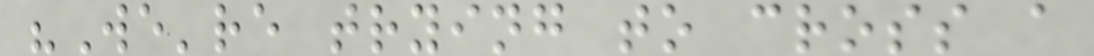"We're trying to cross a
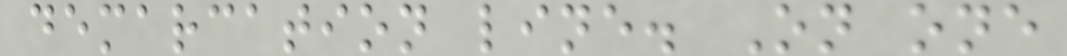demarcation line. On one
